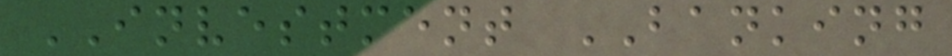INVESTMENT BANKING
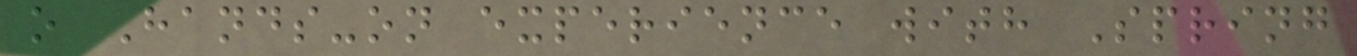o Hands-on experience with Spring
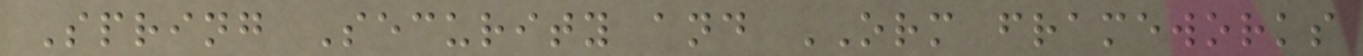Spring Security and ORM frameworks
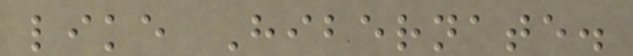like Hibernate.
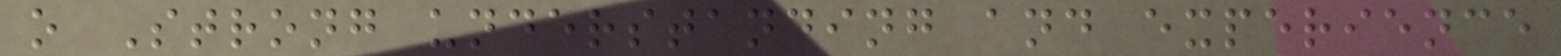o Strong understanding and experience
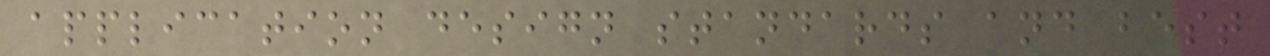application design standards and best
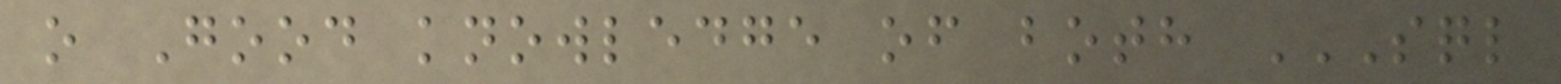o Good knowledge of both SQL
